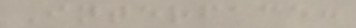Interface:
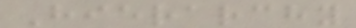Hierarchy
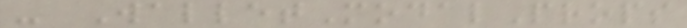- WalletModalProps
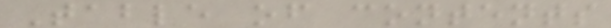Table of contents
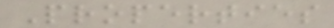Properties
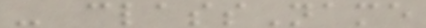- className
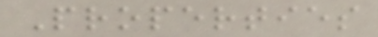Properties
